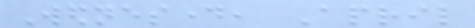Wednesday, April
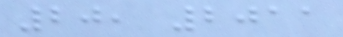20, 2011
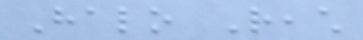Halo Reach
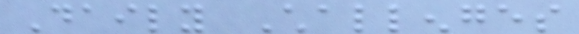Daily Challenges
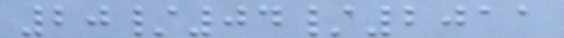20/04/2011
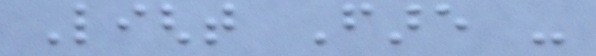Light Fare -
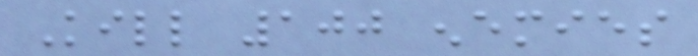Kill 100 enemies
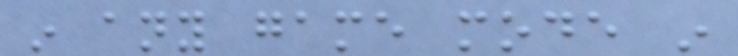in any game mode in
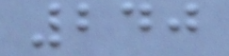240
